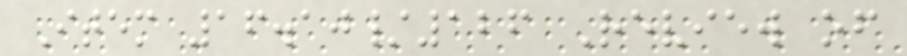Item 16.10/126 Review of
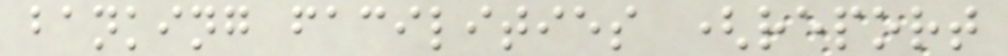banking facilities (report
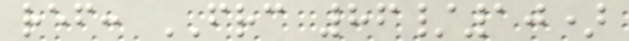ref: FRC 86/10)
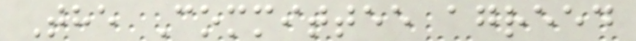The Committee agreed
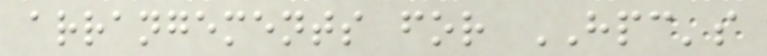arrangements for HPC's
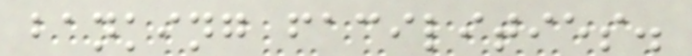banking facilities.
